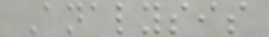Analysis
